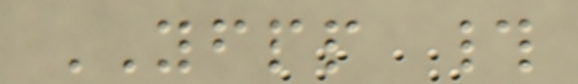YFPP #
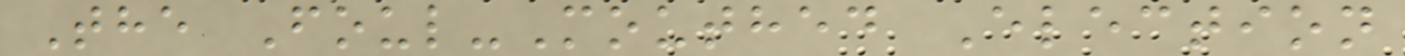The Foul-Mouthed Election
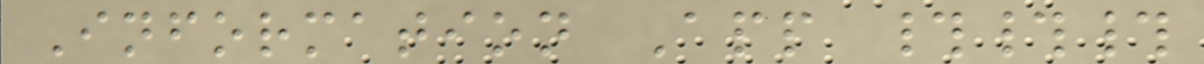Information App ###
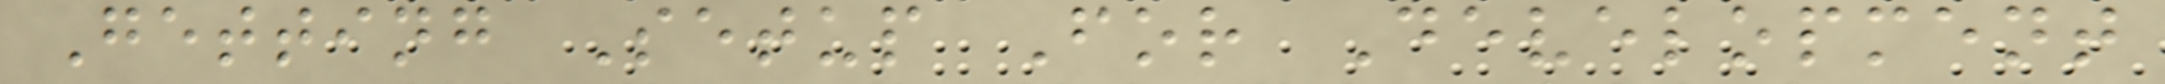Getting Setup For Development
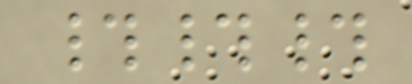###
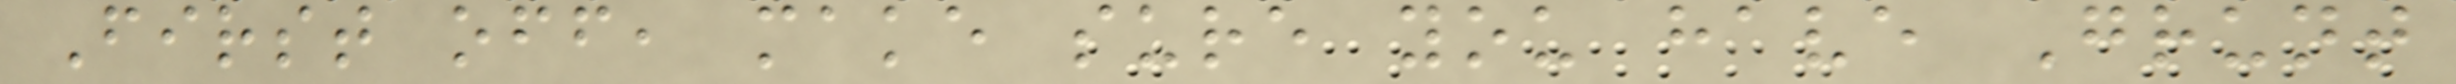First off, make sure you have Grunt
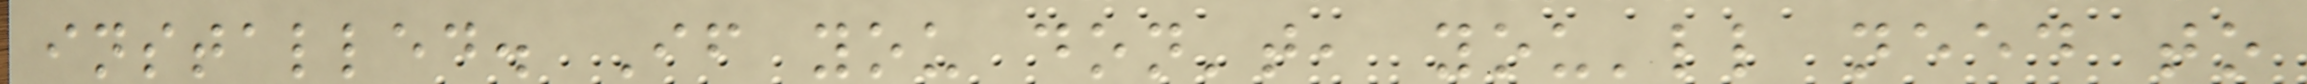installed. If you don't, you'll need to
